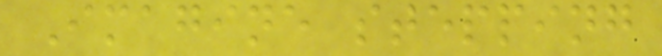Imagine stepping
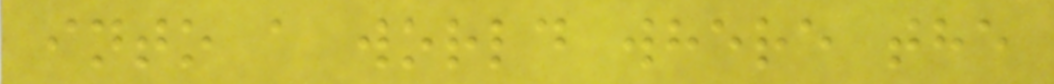into a world where the
